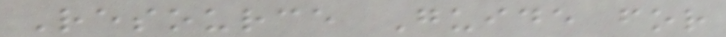Resource Guide for
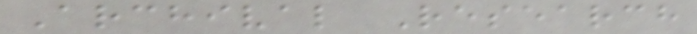Archival Research
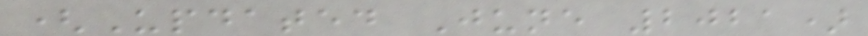(Updated June 2021)
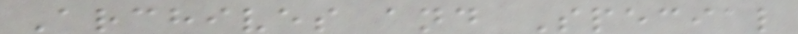Archives and Special
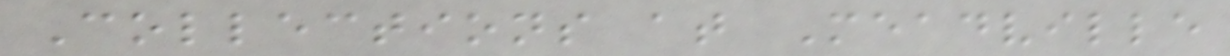Collections at Meadville
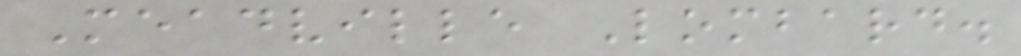Meadville Lombard.
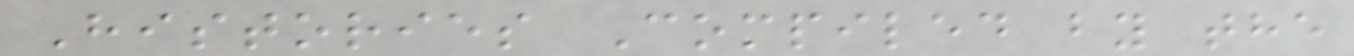Histories Compiled by the
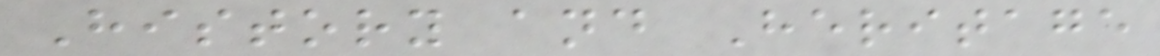History and Heritage
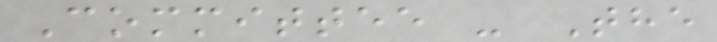Committee - The
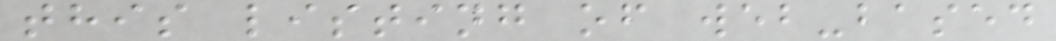this listing of web-based
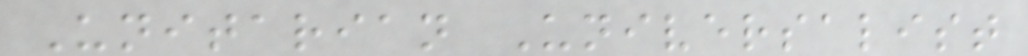Unitarian Universalist
